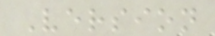Version
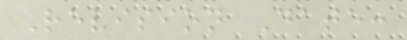Revision Date:
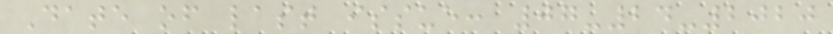Date of last issue: 07-24-2020
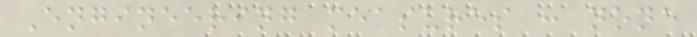Engineering measures : none
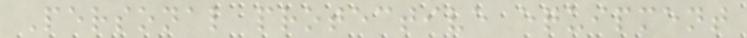Personal protective equipment
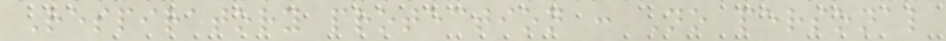Respiratory protection : No personal
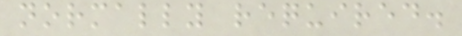normally required.
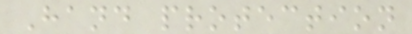Hand protection
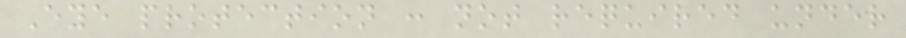Eye protection : not required under
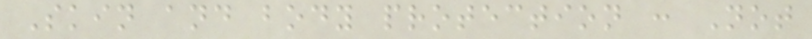Skin and body protection : Not
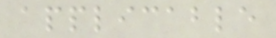applicable
